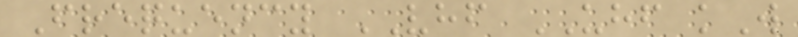Frequency VHF UHF kW
